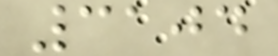3104
